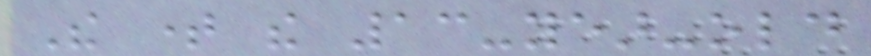The time the 13-year-old
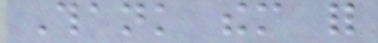Thank them for
